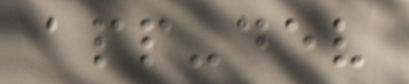app-dev
